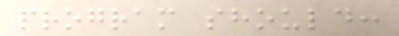program should:
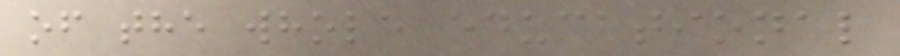of the whole educational
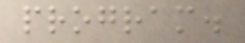program.
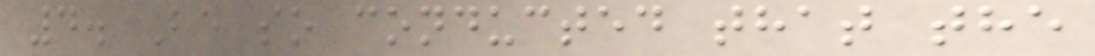4. Be so conducted that the
